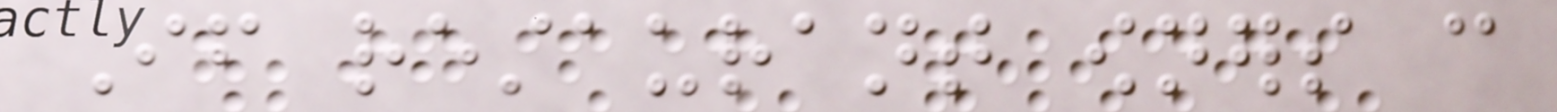If restaurant owners can
